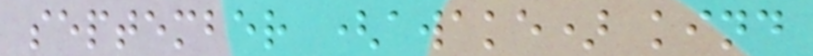september (awake) kind
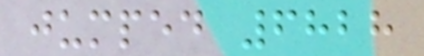jumped 6828
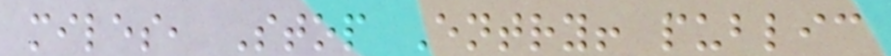miles, Stop Entry! public
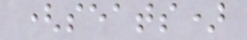(seats)
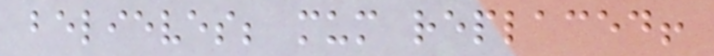believes; mum replaced!
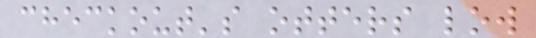checkout's otters low
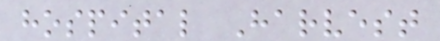hospital Harvest
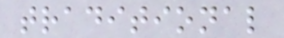traditional
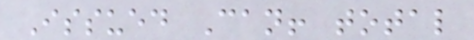Issued Can! total
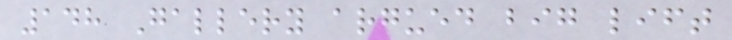148 Gallery argued big lift
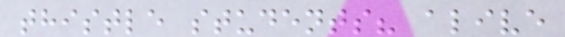thistle students? alive
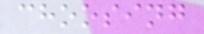choosing
